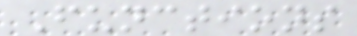Functions
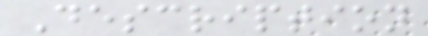Description
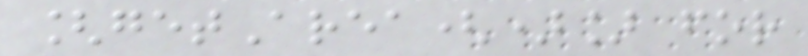[getArea()] for
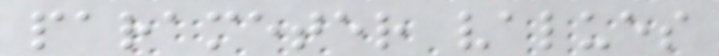parameter values
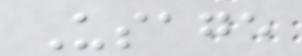Usage
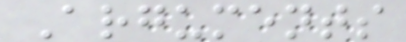Arguments
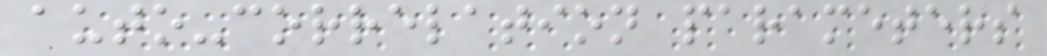auto-correlation parameters
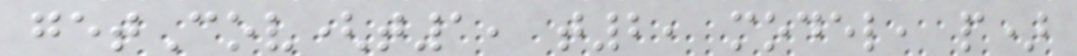getCov(t1, t2, model, p)
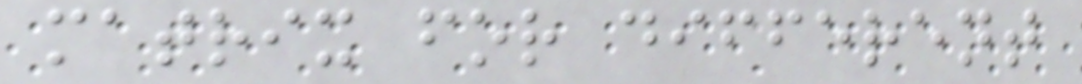matrix for different
